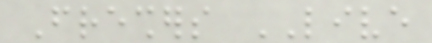Freshers LIVE
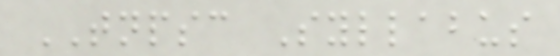TNPSC Syllabus
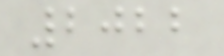2022
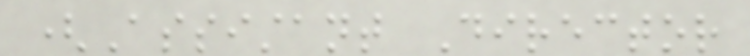(Assistant Director
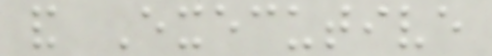and Executive
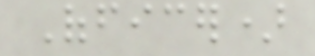Officer)
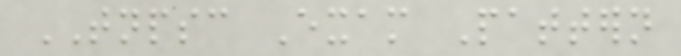TNPSC Exam Pattern
